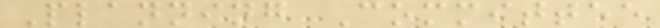Planning Committee
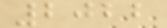2022
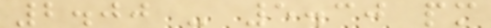2.00 - 5.30 pm
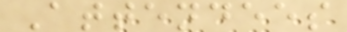Attendees
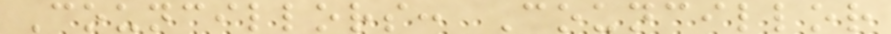Councillors: Councillor
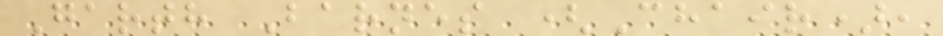Garth Barnes (Chair),
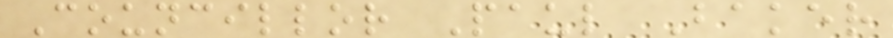Councillor Paul Baker
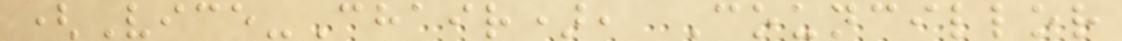(Vice-Chair), Councillor
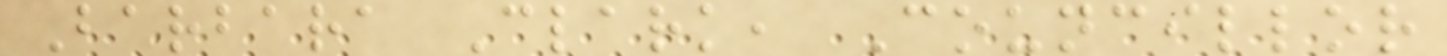Barbara Clark, Councillor
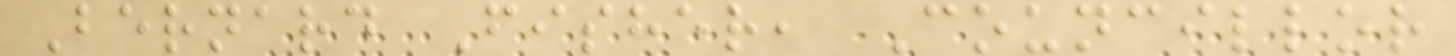Bernard Fisher, Councillor
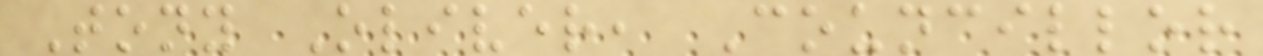Tony Oliver, Councillor
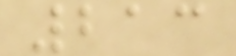213
